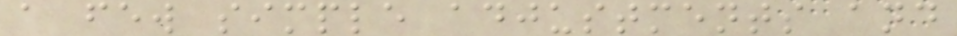a few simple adjustments and
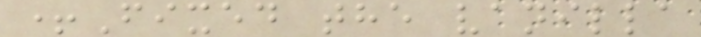+Fixed the vanilla
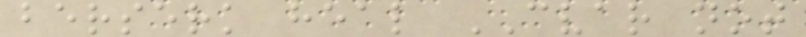berserk heal CVAR not
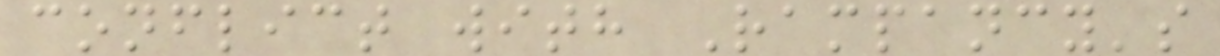conflict with Rampancy's
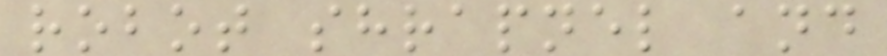robot shrapnel and
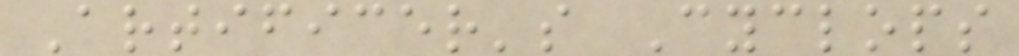Artificer's Cyclops
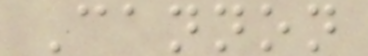Cannon
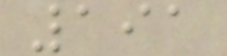191
